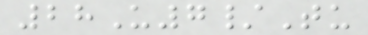28U7/Tu
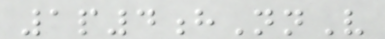1p4hNnV
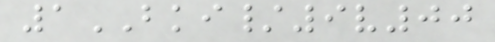1BKI/9v00
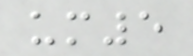um5
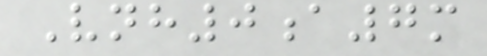Vnh0a7m
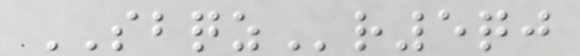SBQZr5qj
